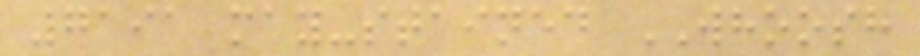7191 may-stained WHOOSH
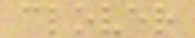clover
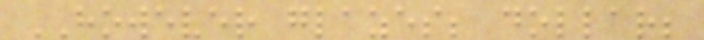HOWEVER glazes; dollar;
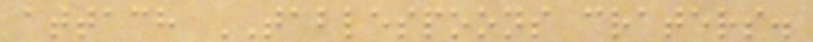attach TABLESPOONS craters.
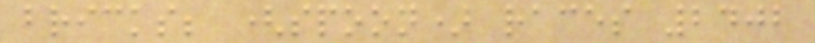bricks; (spoon) races 2402
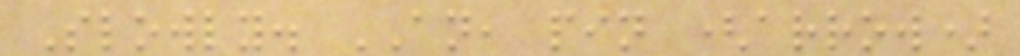Slowly. AN, pin (arrow)
